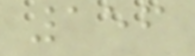156
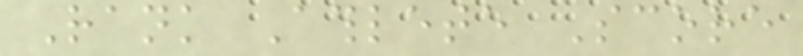Rank Athlete Score
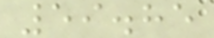59.85
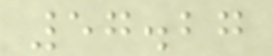57.27
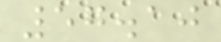57.10
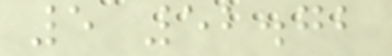5 52.72
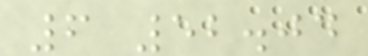6 52.04
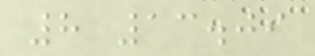8 13.09
